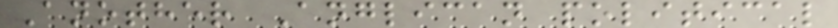Another Anglican political
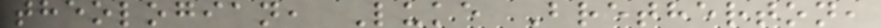theologian, Luke Bretherton,
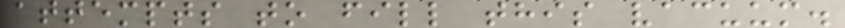attempts to fill this vacuum.
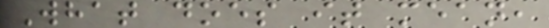What does it mean,
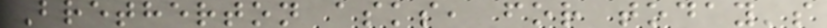Bretherton asks, for today's
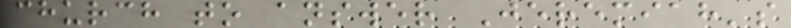church to answer Jeremiah's
